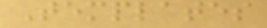Templates
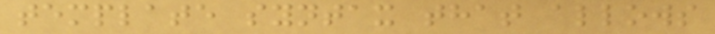template syntax that allows
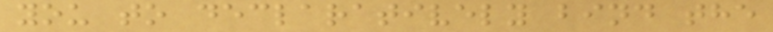you to declaratively bind the
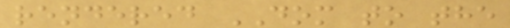rendered DOM to the
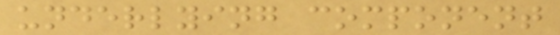underlying component
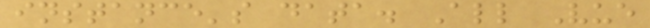instance's data. All Vue
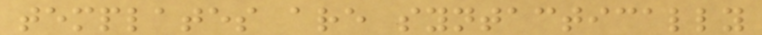templates are syntactically
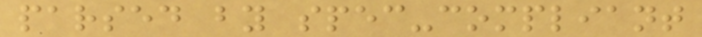parsed by spec-compliant
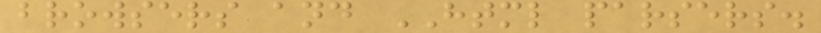browsers and HTML parsers.
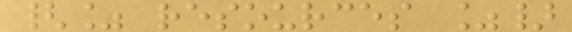{% resources %}
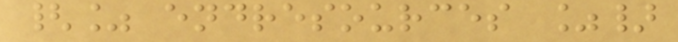{% endresources %}
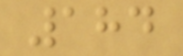184
